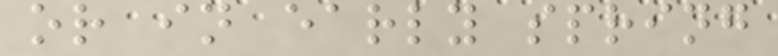or in early spring
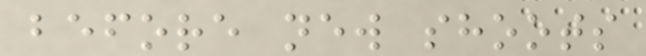before new shoots
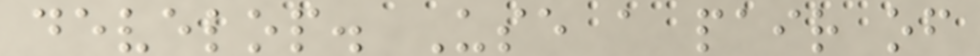develop. Use a pair of
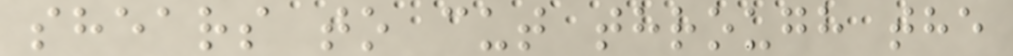shears to cut through the
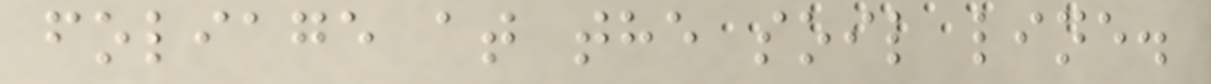foliage at the soil line.
